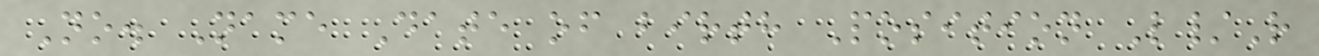No. Name Date of birth Position L/R
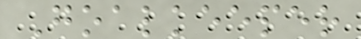Goalkeeper
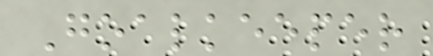Goalkeeper
